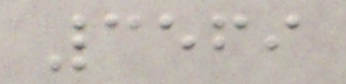3569
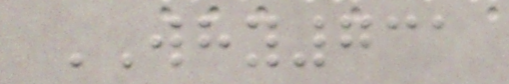WHY731
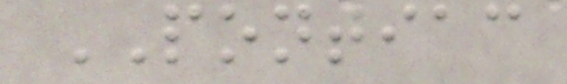PONTIAC
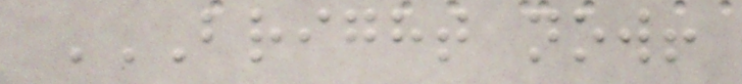BRIGHT NOW!
